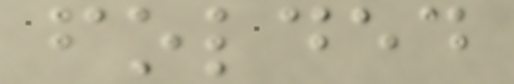folded
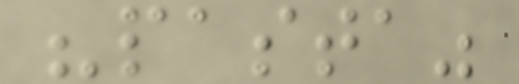"pasta"
